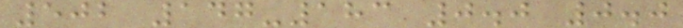502 147-183 0.0 0.0
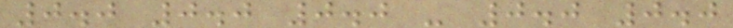0.0 0.0 0.0 - 0.0 0.0
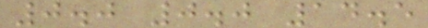0.0 0.0 14.5
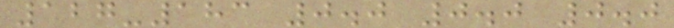127-183 0.0 0.0 0.0
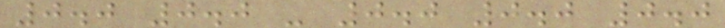0.0 0.0 - 0.0 0.0 0.0
